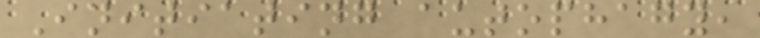Initiating autophagy,
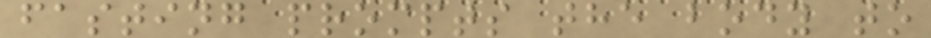fasting prompts the body to
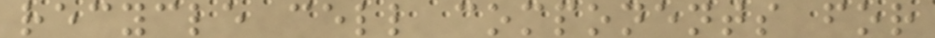recycle cell components for
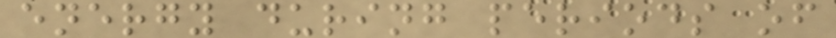energy during periods of
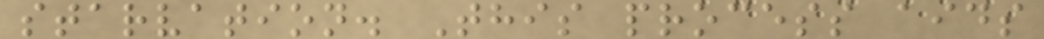starvation. This process aids
